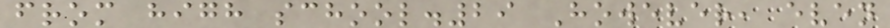from high school.29 However, even
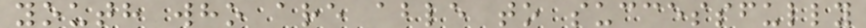youth who are able to successfully
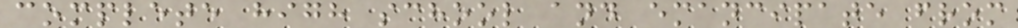complete high school and emancipate from
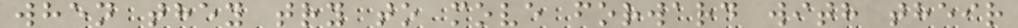when they try to move forward with their
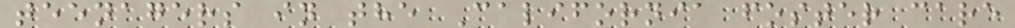teenagers in the California foster care
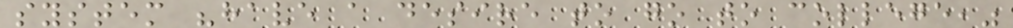system "have a desire to go to college,"
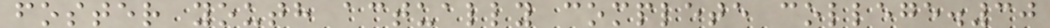foster youth actually complete college.30
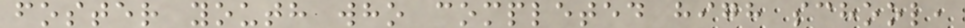foster youth who completed high school,
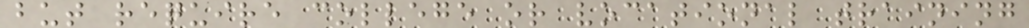but require college or vocational training
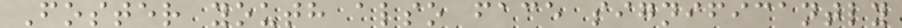Foster youth also face significantly
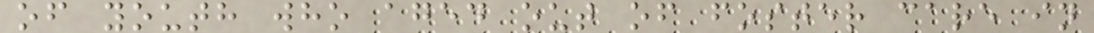of youth who aged out of foster care in
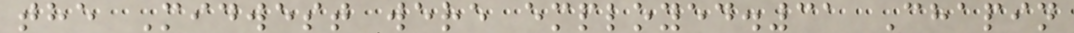the Midwest were employed.31 Chapin
